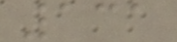131
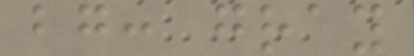bg: gray
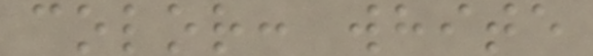color: white
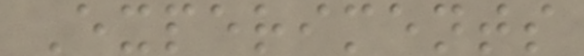Experiments
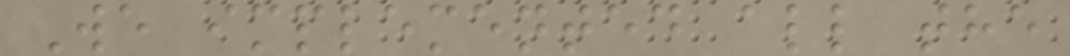We implemented all the
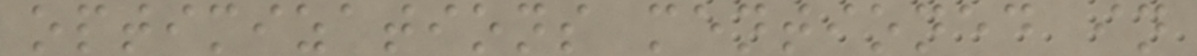optimizations mentioned in
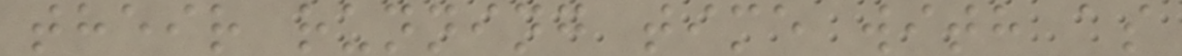their running time with as
